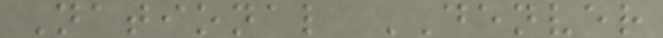National DENVER
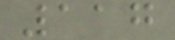117
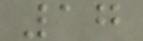17
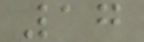17
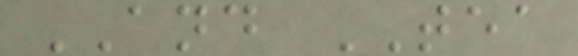AND TEA
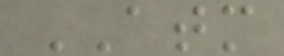ATM
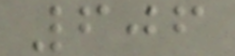606
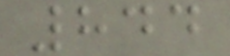844
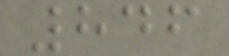846
